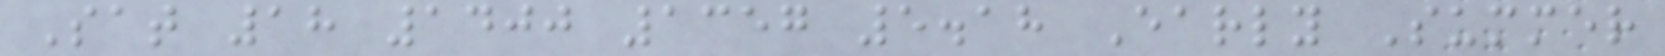Sat 18 1400 1357 5.18 Early Summer
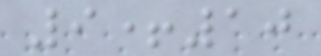9+10
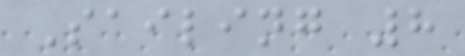Sailing 8
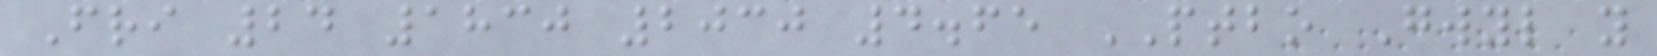Fri 24 1830 2030 4.65 PTBO Gwyl y
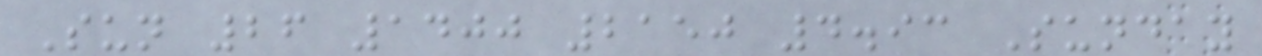Sun 26 1400 2150 4.93 Sunday
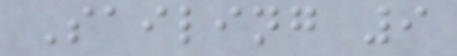Sailing 9
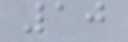10
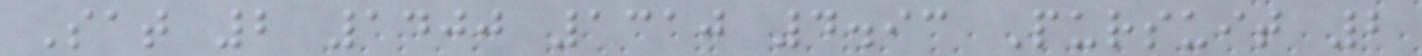Sat 2 1400 1310 4.93 Pursuit 2
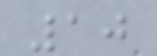10
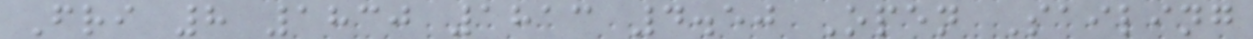Fri 8 1830 1813 4.50 Open Sailing
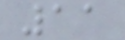11
